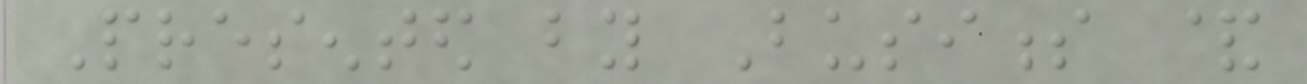Presented by Business &
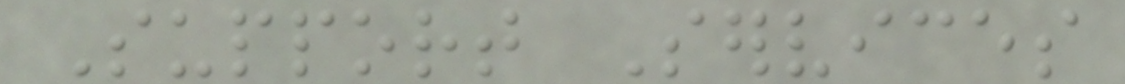Support Services
